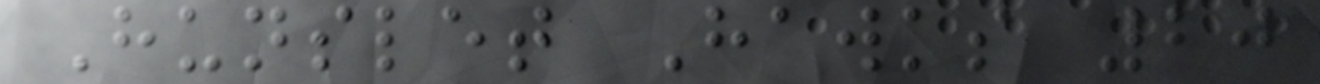Hunslet Hawks 20
